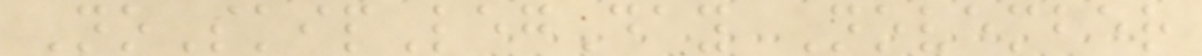NoSkipLegDay November
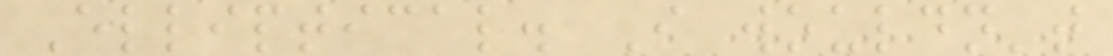Elliptical. I wouldn't
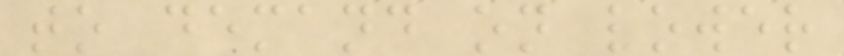to demand on lower
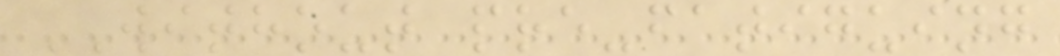WITHOUT pre-fatiguing
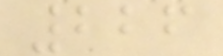226
